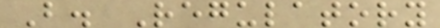B. Regulatory
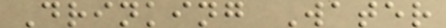Drinking Water
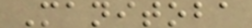Manitoba
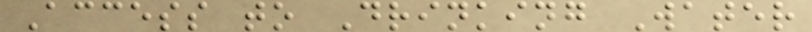Access to Drinking Water
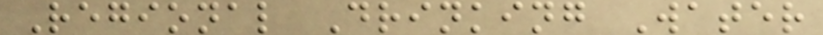Regional Drinking Water
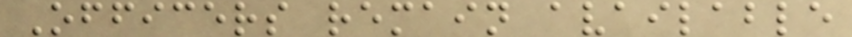Officers remain available
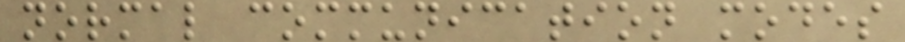normal communication modes
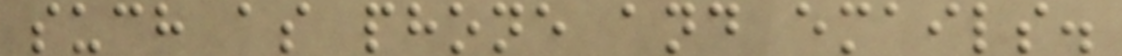such as phone and emails.
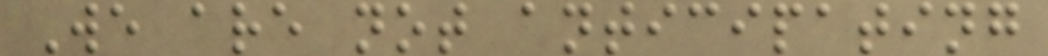We are not anticipating
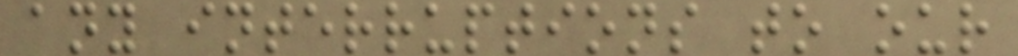any interruptions to our
